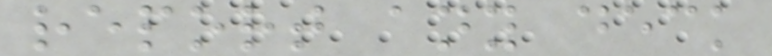report any deck
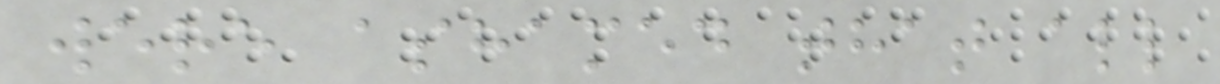were ashamed that all
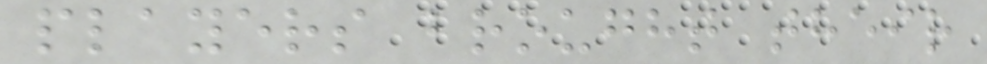players brought their
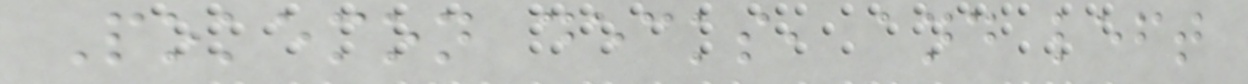Pokemon decks, and left
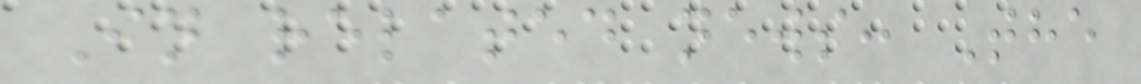In related news: The
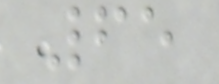65
